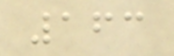163
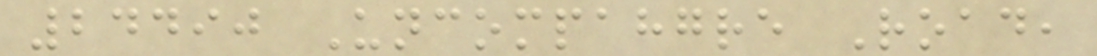24490 Uncompahgre Road,
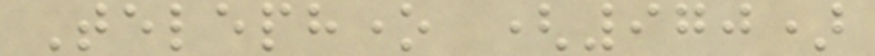Telephone (970)
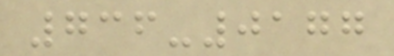736-0177
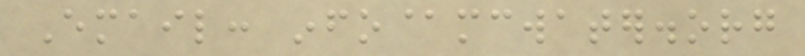Email: info@mcwater.org
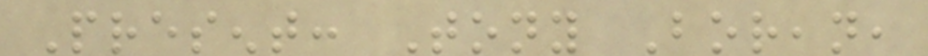Present: Tony Borean,
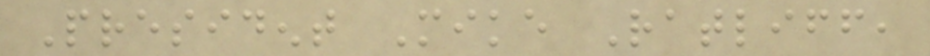President Mike Ratliff,
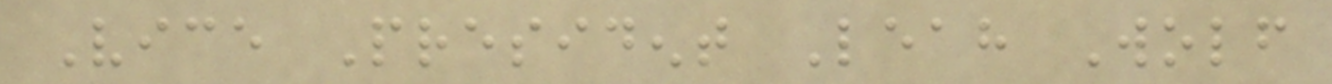Vice President Leah Wolf
